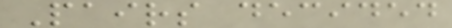Pairs decided
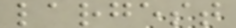largest
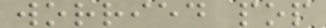worried pop
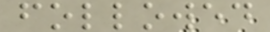followed
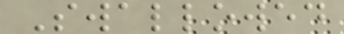Swallowed
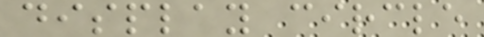display circle
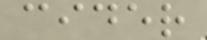cider
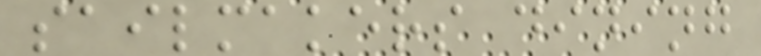sailmakers dining
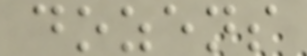dozens
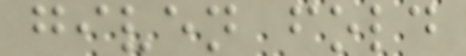given fold
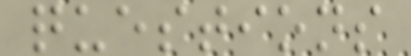questions
